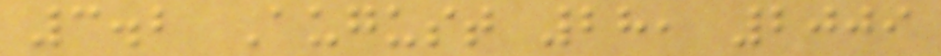3.2 August 28, 2009
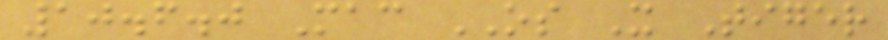10.6.0 Mac OS X Tiger
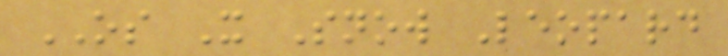OS X Snow Leopard
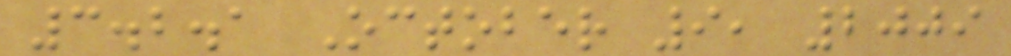3.2.1 October 9, 2009
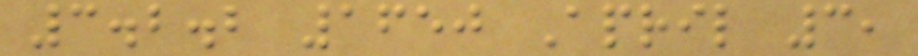3.2.2 1650 April 3,
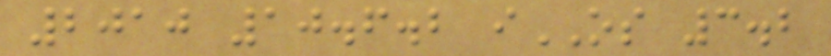2010 10.6.2 iOS 3.2
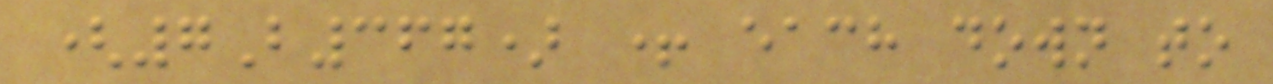(7B367) + each down to
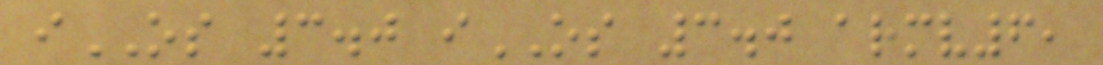iOS 3.0 iOS 3.0 armv6,
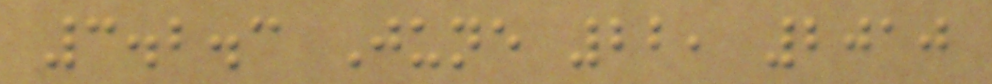3.2.3 June 22, 2010
